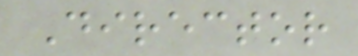Director
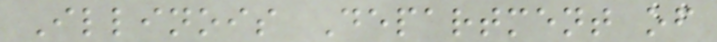Illinois Department of
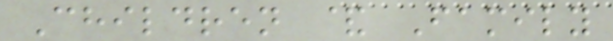Children & Family
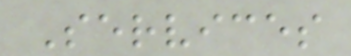Services
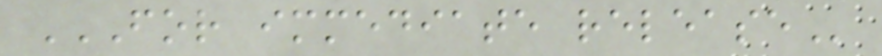FOR IMMEDIATE RELEASE
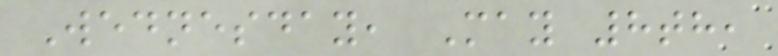Wednesday, May 8th,
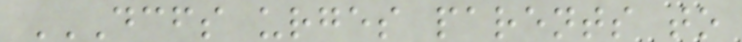DCFS URGES PARENTS TO
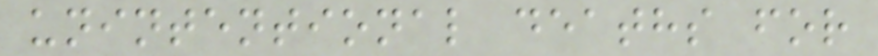unintentional deaths for
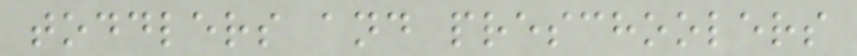toddlers and preschoolers
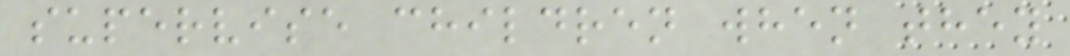supervise children when they
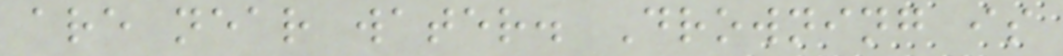are near water. Drowning is
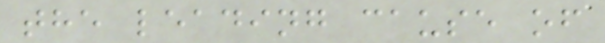the leading cause of
